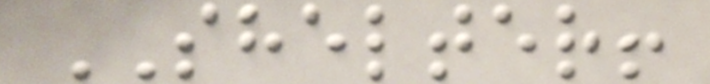SHELTER!
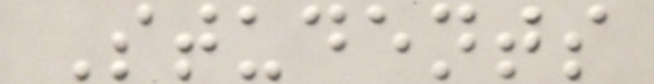Students
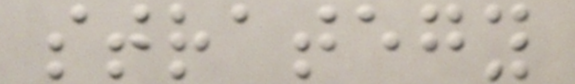strategy
